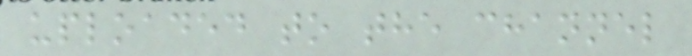uploaded to the channel
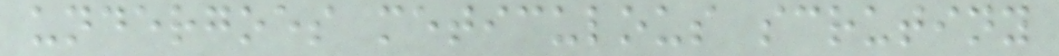undergoes meticulous scrutiny
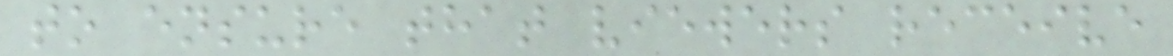to ensure that viewers receive
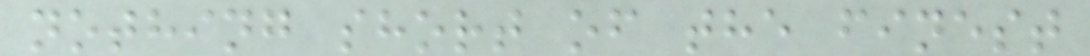nothing short of the finest
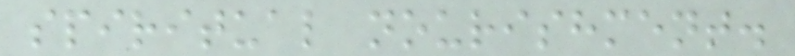spiritual nourishment.
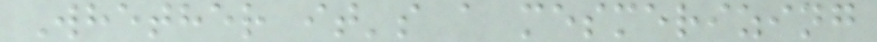Whether it's a mesmerizing
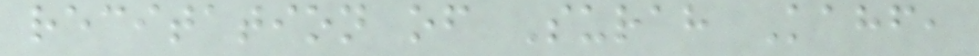recitation of Surah Kahf,
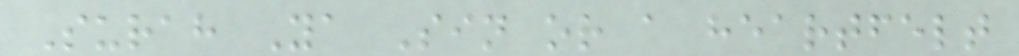Surah Ya Sin or a heartfelt
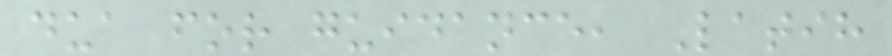dua for guidance, Latih
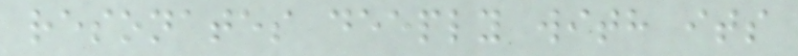resonates deeply with its
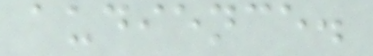audience.
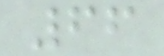66
